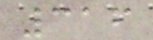316
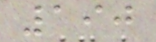190
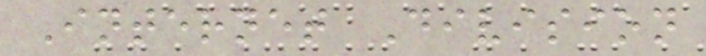Internet Division
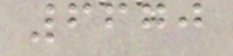6670
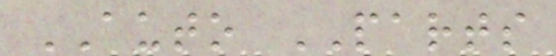AUTO PARTS
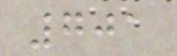701
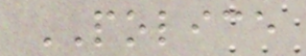POLICE
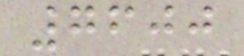7600
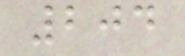204
